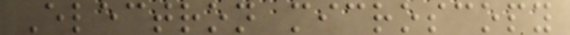Electron microscopy
